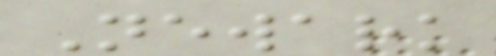Newark
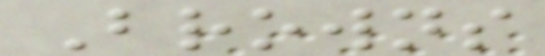Browns
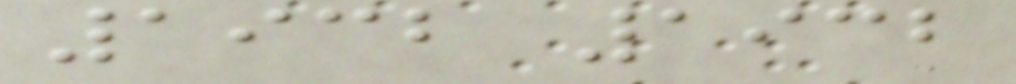1932 1932
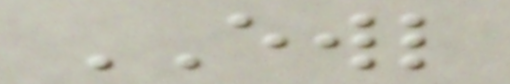EWL
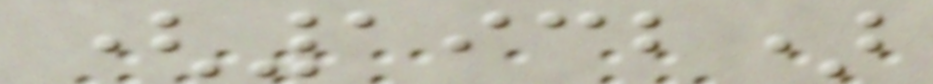(1932)
